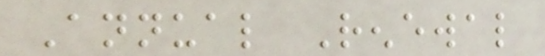Annual Renewal
